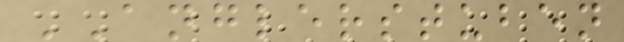ANGLERSTUBEN
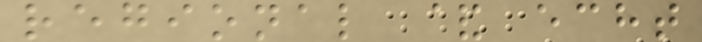regional & echt
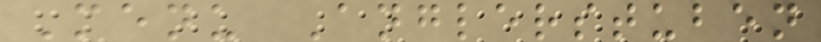Menu Anglerstuben
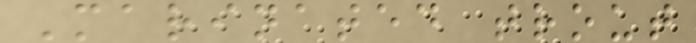Marinated trout
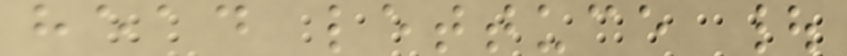head lettuce |
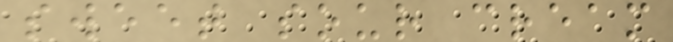sweet sour cream
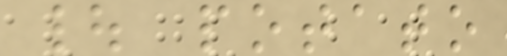| potato
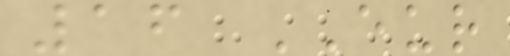16 EUR
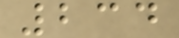234
